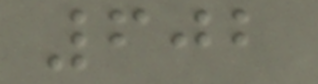602
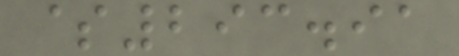$293.91
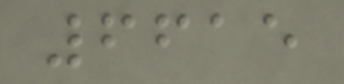6615
